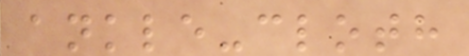ankle-cloth
